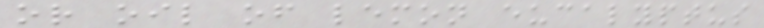or oil of lemon eucalyptus
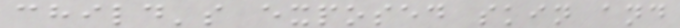child's exposed skin and
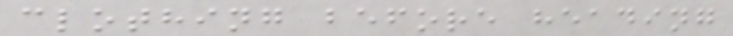clothing before heading
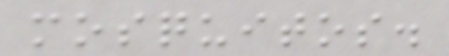mosquitos.
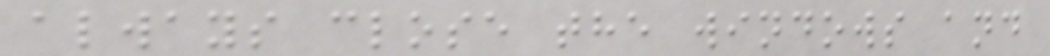always close the windows and
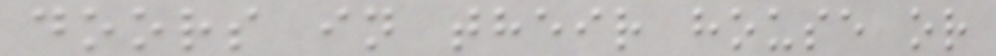doors in their house or
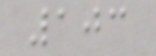103
